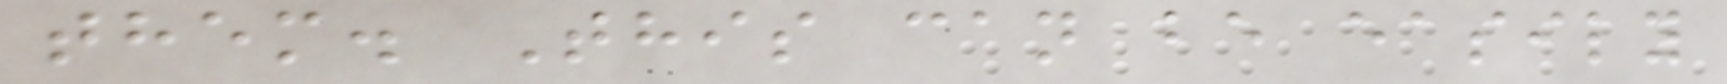them. This can be easily
